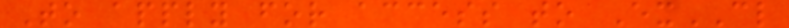To apply for access to ExCL
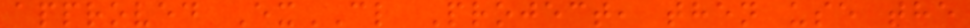approved ExCL Project, then use the
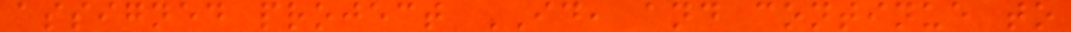assigned project ID, and continue to
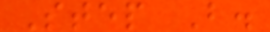Step B.
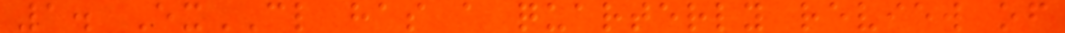1. ExCL has a quarterly review of
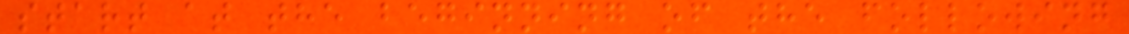start at the beginning of the following
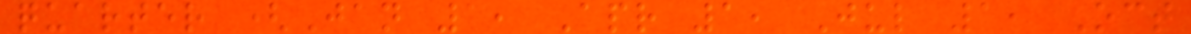quarter (Jan 1, Apr 1, Jul 1, Oct
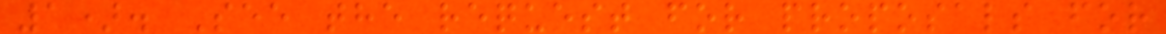1). See the request for proposals for
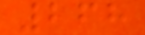268
